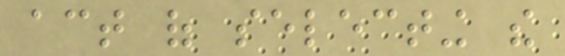act of selecting the
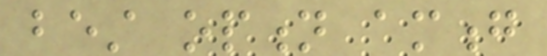best option among
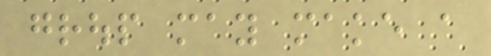group may make a
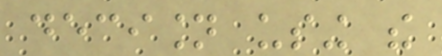decision using the
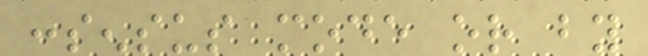consensus mode or by
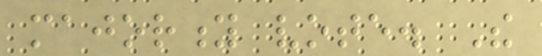majority vote. The
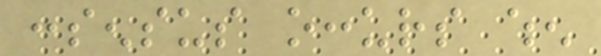consensus occurs when
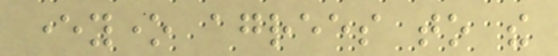everyone agrees to the
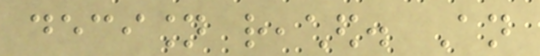decision reached. An
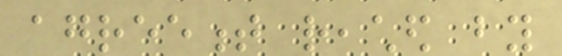agreement reached by
